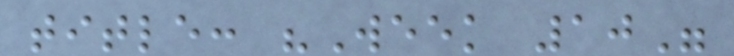title: "Week 10"
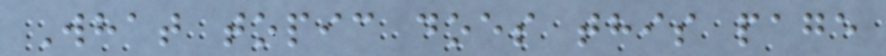What topic does this page
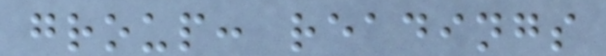group: readings
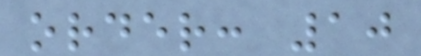order: 10
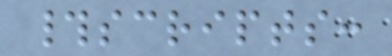#scripts:
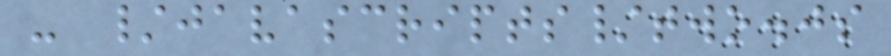- /javascripts/two.js
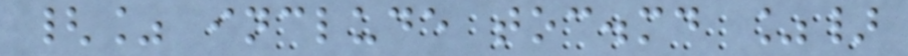{% include toc.md %}
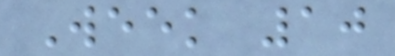Week 10
